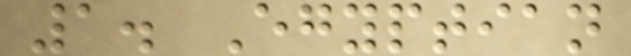1. Egyptian
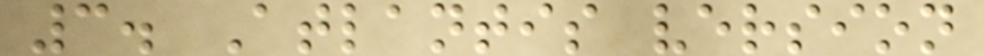3. Atlantis version
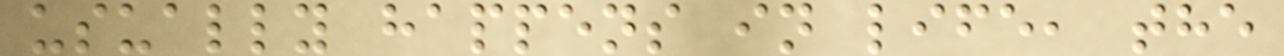usually happens in life, the
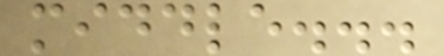middle...
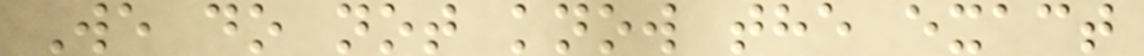We do not know the exact
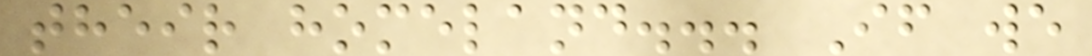their homeland... If we
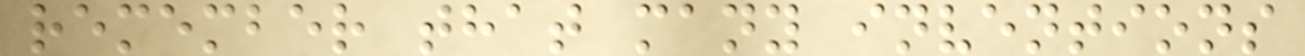remember that many inventions
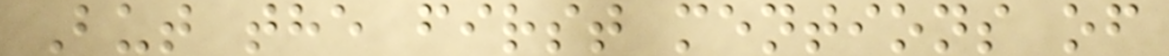But the first mentions of
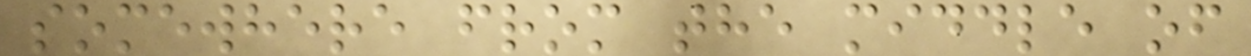somewhere from the middle of
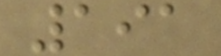191
